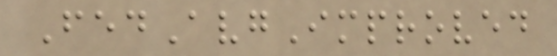FedAvgImproved
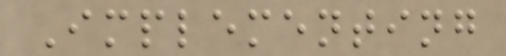Implementing
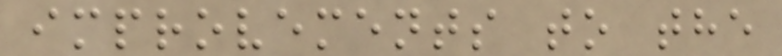improvements to the
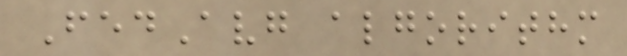FedAvg algorithm
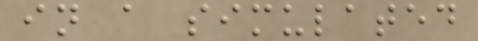in a simulated
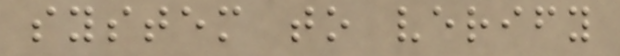system to verify
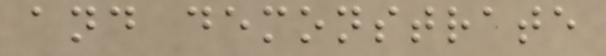and demonstrate
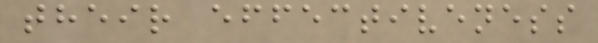their effectiveness
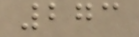273
